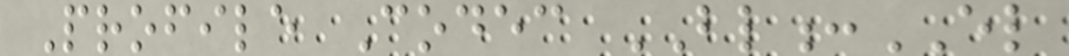Profile Codec BL:EL
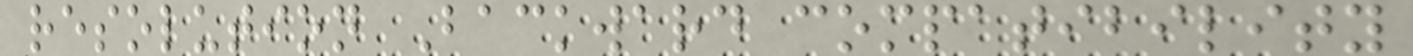resolution Backward compatibility
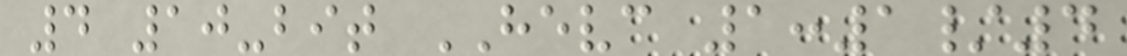4 10-bit HEVC 1:1/4
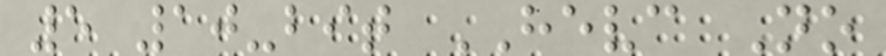5 10-bit HEVC No
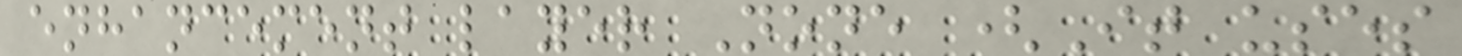enhancement layer None (It uses
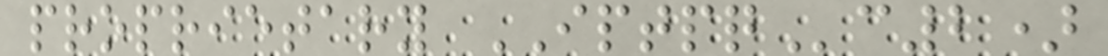proprietary IPTPQc2)
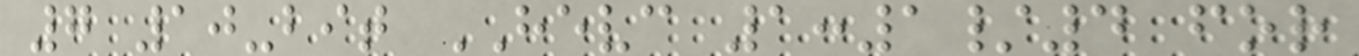7 10-bit HEVC 1:1/4 for
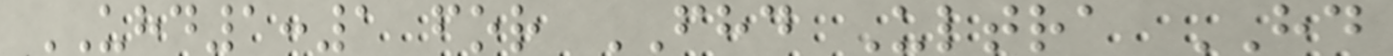UHD1:1 for FHD Ultra HD
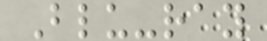Blu-ray
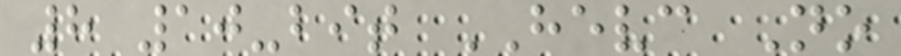8 10-bit HEVC No
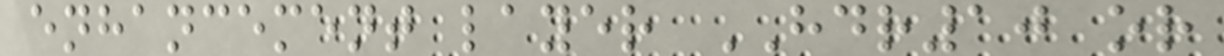enhancement layer HDR10 or
